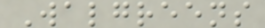Walgreens
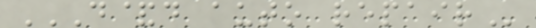D&D AUTO REPAIR
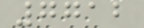7712
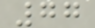77
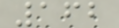162
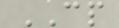CP
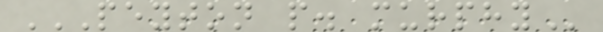PEYTON P. MURPHY
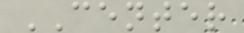CENTER
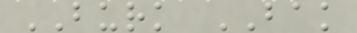BURK BAK
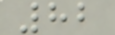82
